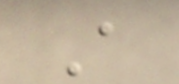A
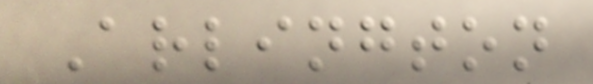Arlington
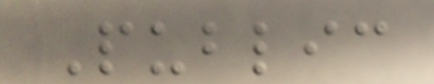Public
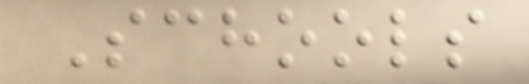Schools
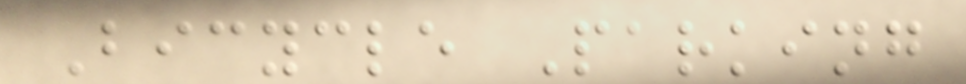Bicycle Parking
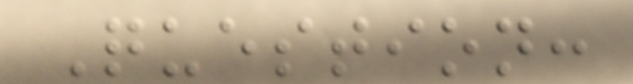Question:
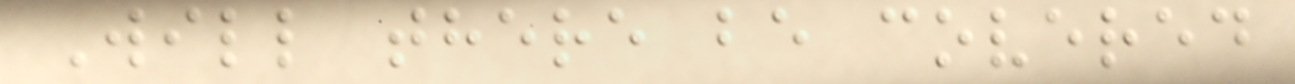Will there be covered
